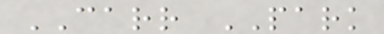CARR PARK
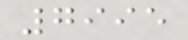7995
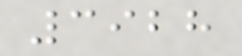3928
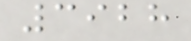3928
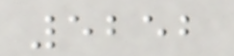5252
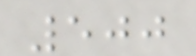500
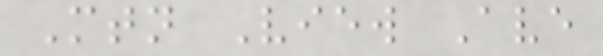Mtn View Ave
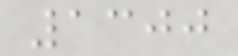1300
